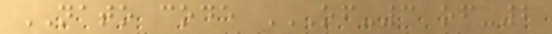NATO code OF-3 OF-2
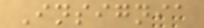Insignia
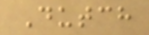Dutch
